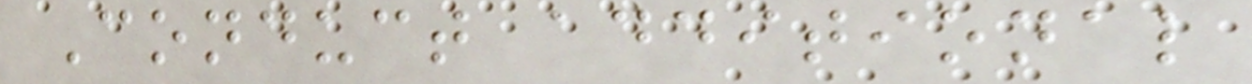Conduct additional
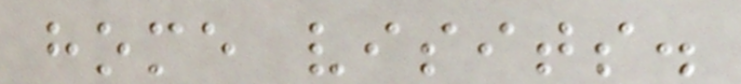home visits.
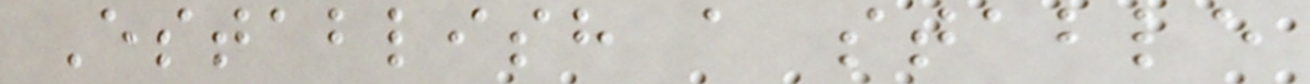Establish a stable
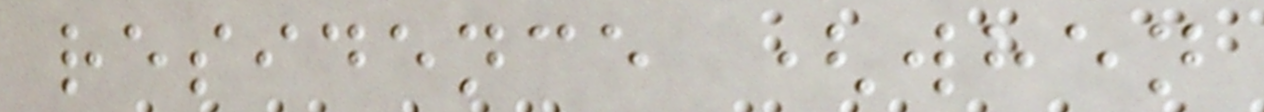residence (when
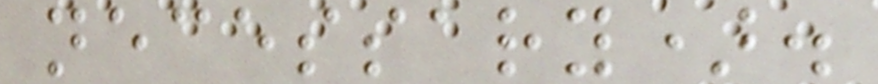necessary).
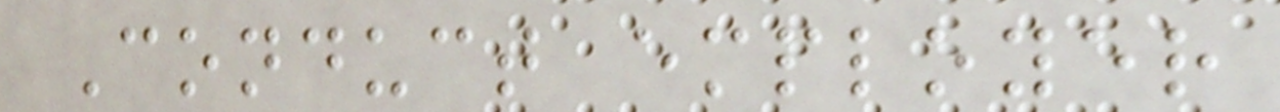Conduct employer
